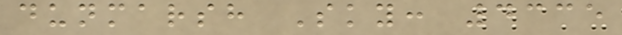dunmarsh Sky: 4335
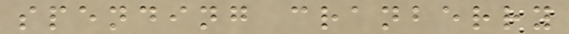spending cranberry
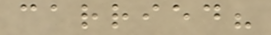carried?
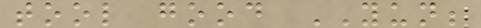tool good YUN;
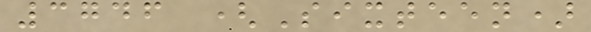3746 (Sixteen)
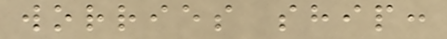worries ship:
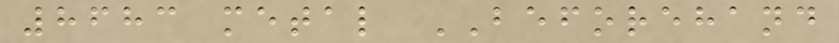8683 metal BEFOREHAND
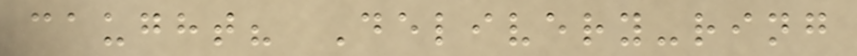caught? Delivery-ring
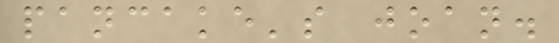pancake's joan.
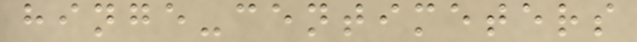hinge-centimeters
